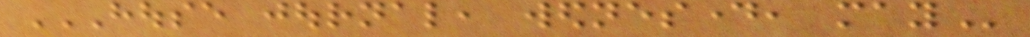HOUSE JOURNAL, WEDNESDAY, MAY
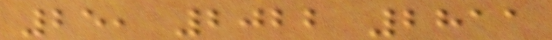25, 2022 2811
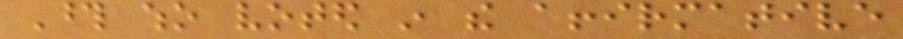Those who voted in the affirmative
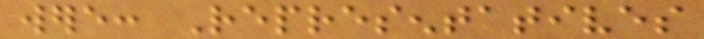were: Representatives
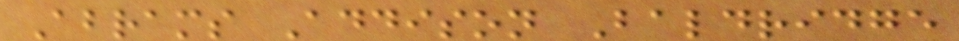Abrams Addison Baldridge
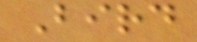Bird
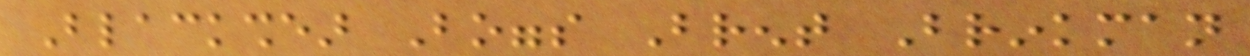Blackshear Boggs Brent Brinkman
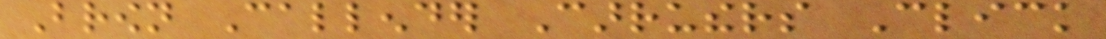Brown Callender Carruthers Click
